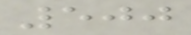500
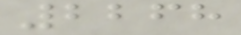2268
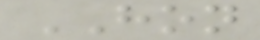HON
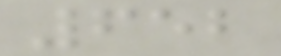652
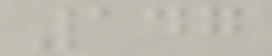147
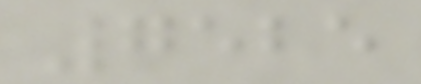7525
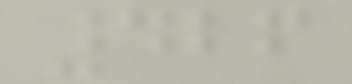426
